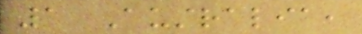1 Australia,
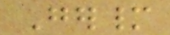Germany
